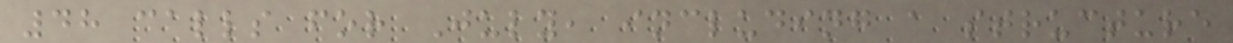48 calls for July, including a structure
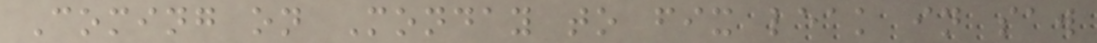Coming on Monday to fix leak in saw
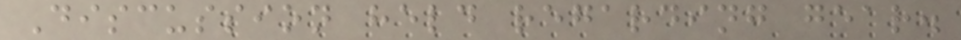Discussion held regarding gear.
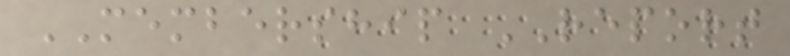MEMBERSHIP REPORT
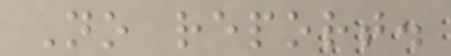No report.
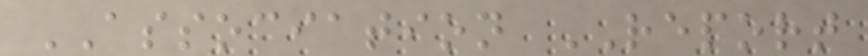ASSOCIATION REPORT
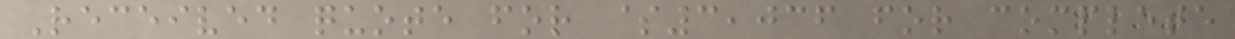Received quote for $3,036 for complete
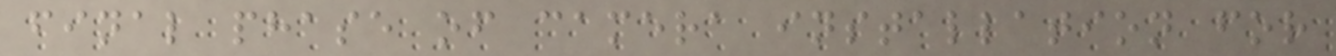final phase of camera installation for
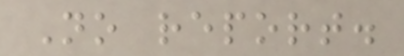No report.
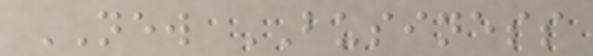NEW BUSINESS
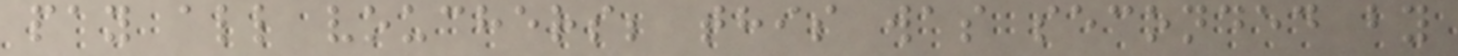pay all vouchers; this was seconded by
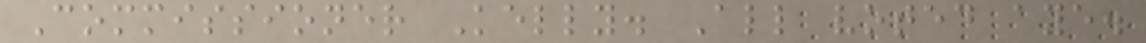Commissioner Kelly. All voted aye.
